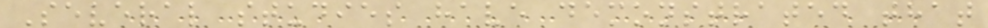Several studies have demonstrated that
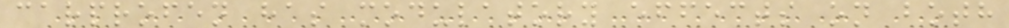carprofen has modulatory effects on both
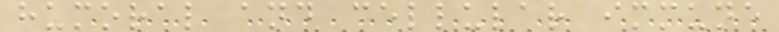humoral and cellular immune
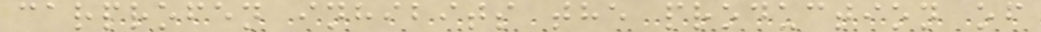carprofen inhibits the production of
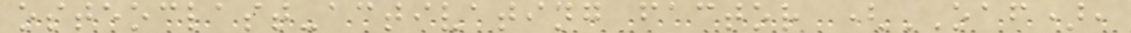osteoclast-activating factor (OAF),
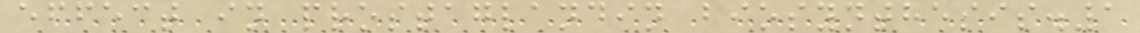effect in prostaglandin biosynthesis.1
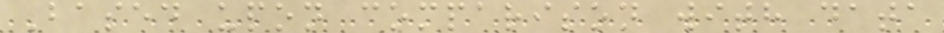Based upon comparison with data
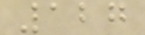127
